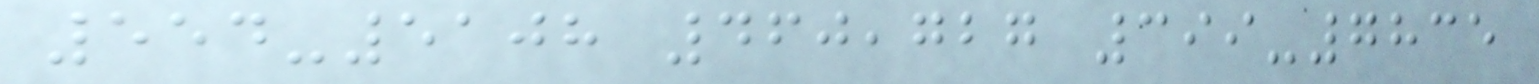554-5108 460,727 399-7835
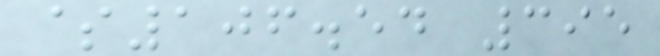$106.54 395
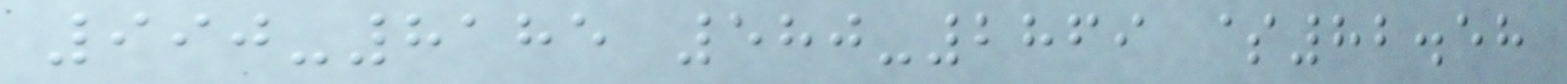990-8185 580-2869 $82.58
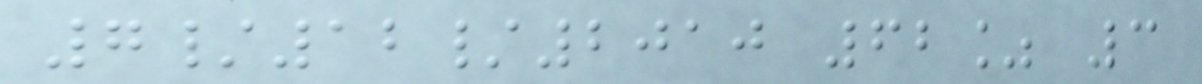7/12/2010 62% 3
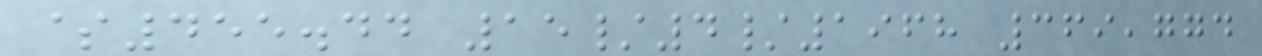$455.44 15/4/1968 369,774
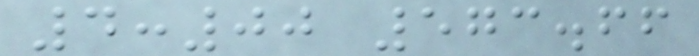4:00 573.66
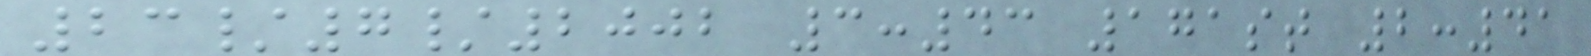23/7/2002 3:43 171st 2:41
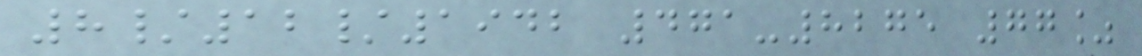8/12/1942 471-8275 77%
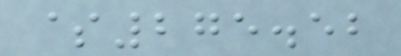$275.52
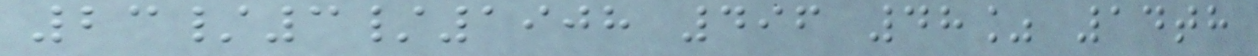23/3/1908 496 48% 14th
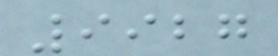9927
